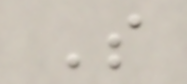S
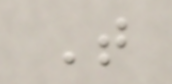T
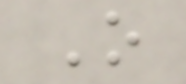O
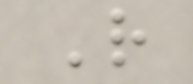R
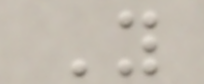Y
